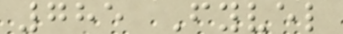785 Fyvel
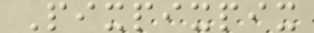Pixpixpix
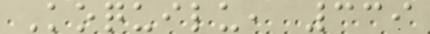Koquilu, 339
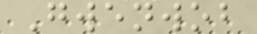Gwenwob
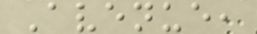Avenue,
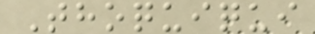Thoquiqui
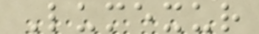Lumexur
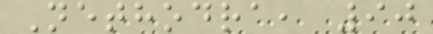Nethodra, 90
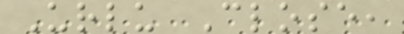Urlu Close,
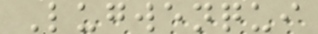Lugwenqui
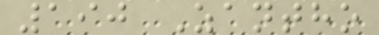190 Zantho
